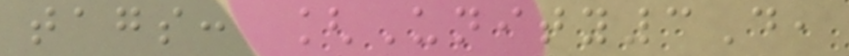tags: [Unity3D,
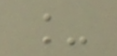_
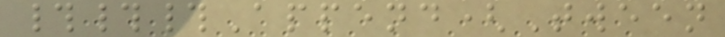###Append(Tween
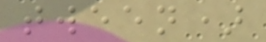tween)
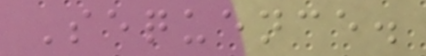Sequence.
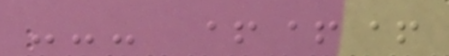--- +++
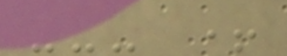--- +
